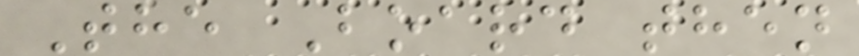The Board then
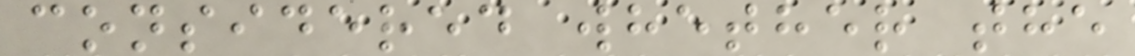considered whether the
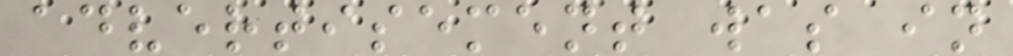advertisement was in
